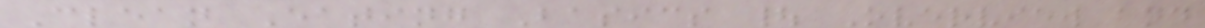Clean Eating Basics | Overview and
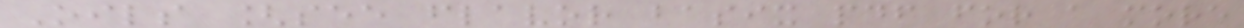Oils [see flavor basix pdf for a more
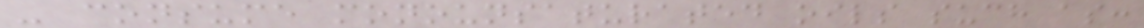- consume monounsaturated oils such as:
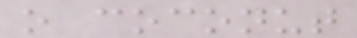o coconut
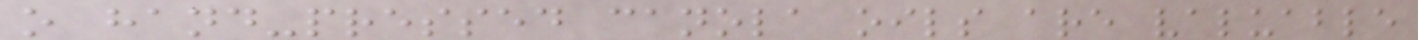o hand-pressed canola oils are valuable
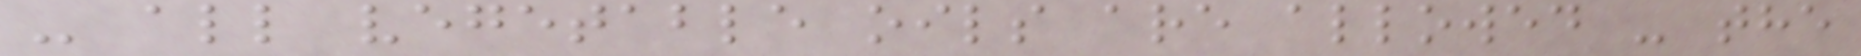- all vegetable oils are allowed - the
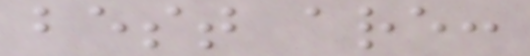best are:
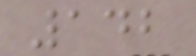142
